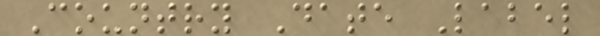Country Date Label
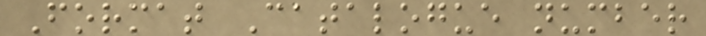Format Catalogue number
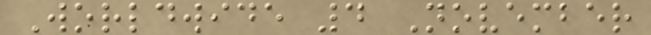Worldwide 4 November
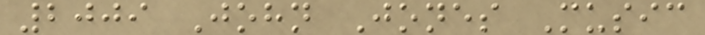2009 John Jones Music
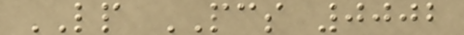LP PCS 0002
